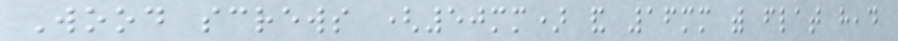Wood screws (50mm) and 16mm with flat head
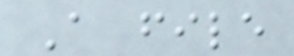A file
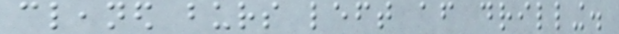cleaned burs left after drilling.
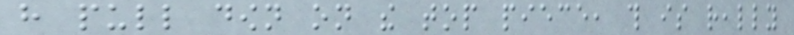have pull down on the top piece, this is really
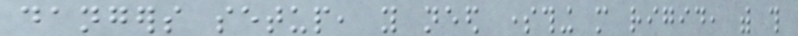dangers setup, you need something more rigid, with this
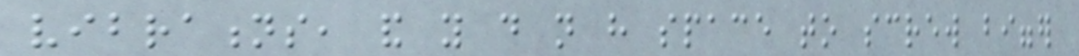vibrations, and you do not have space to screw bigger
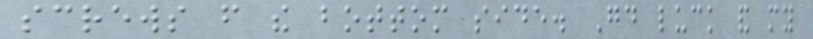screws from the bottom side. Good luck and my
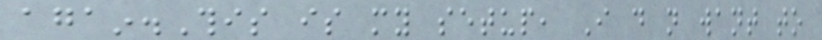again.This is my setup, I do not want to
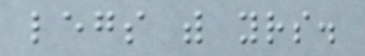legs with yours.
